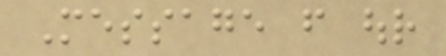Message from our
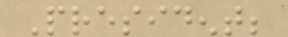President;
